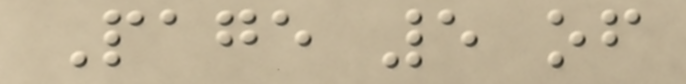Page 5 of
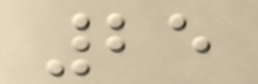25
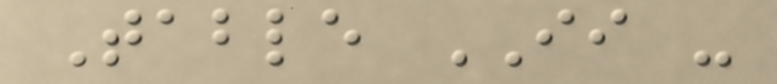Table II -
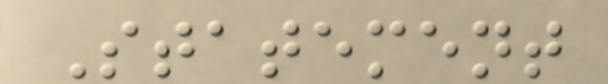Statement
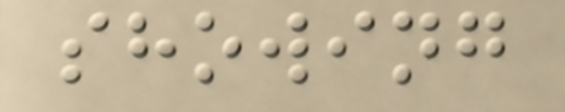showing
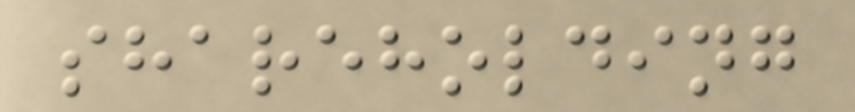shareholding
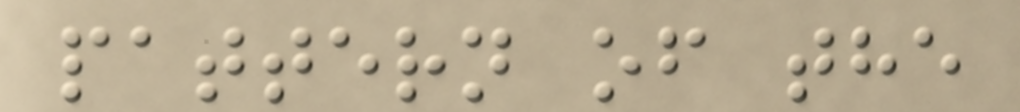pattern of the
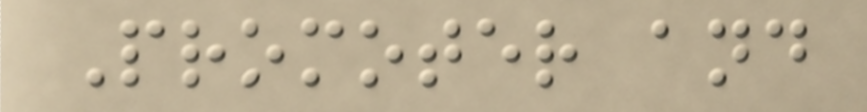Promoter and
